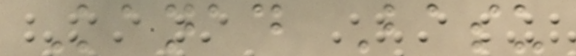Kanad Basu
